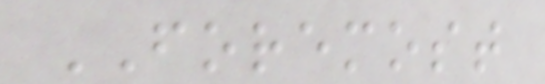FOREMOST
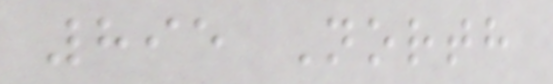895 North
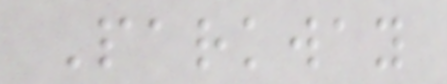Parkway
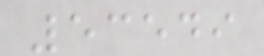53549
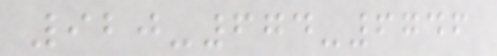920-674-6746
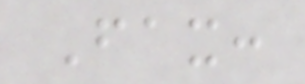Fax:
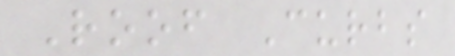Roof Curbs
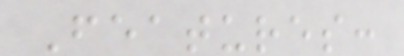Features:
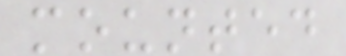mounted
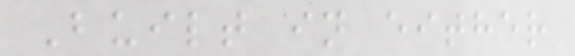Built in either
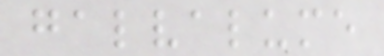galvalume
